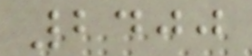2400
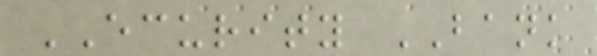ECURITY BANK
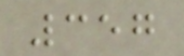357
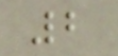2
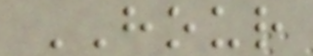HOUR
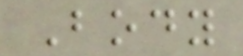Body
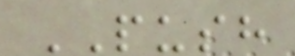PUSH
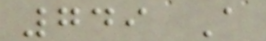749 A
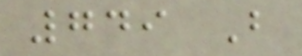749 B
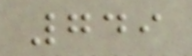749
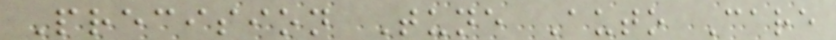Precision Tune Auto Care
